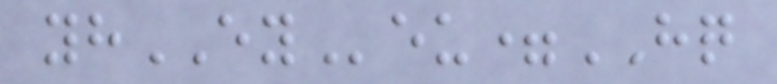yhEYeu=HQ
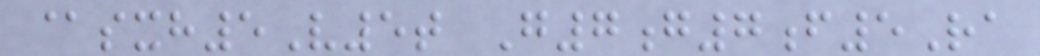@sxh5V5t G7g7f5Ra
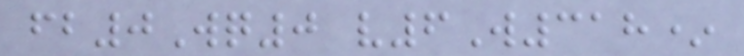fb0Wq0 v6W318*
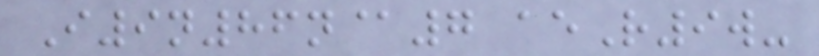I9n86n@7 aeR9w-
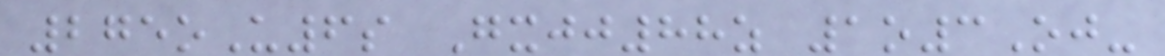275oU6s Gxjj88z 1o3Oj-
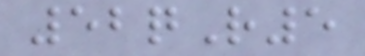52qR5
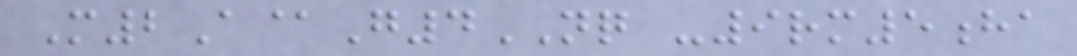M2A@G4NQ -9rm5ha
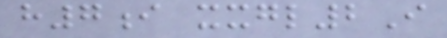h7i xxgl2I
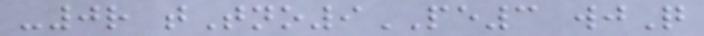-0r tTno9PE3 wjQ
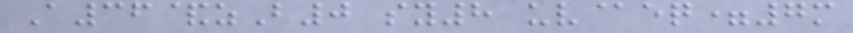A36&zB0 sy8 uv@eq=7m
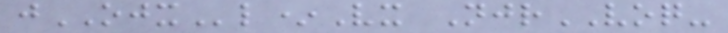jOJXl*Vx NjrVOQ-
